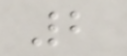2
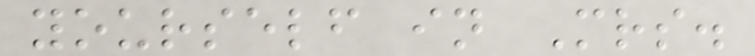yourself in Mrs.
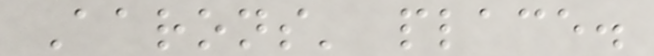Aarons' place.
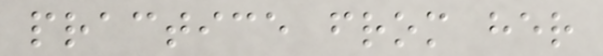practice from her
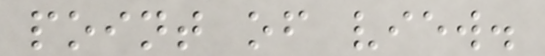point of view.
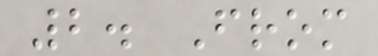2. From
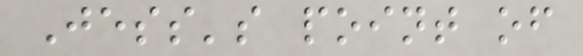Jess's point of
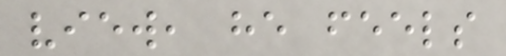view, he feels
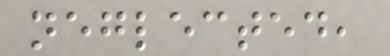neglected,
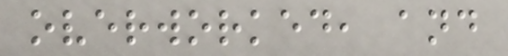overworked, and
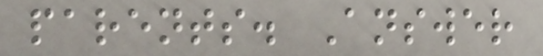parents. Answer
